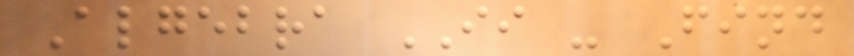Algebra II - Find
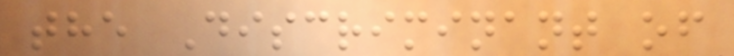the Discriminant of
